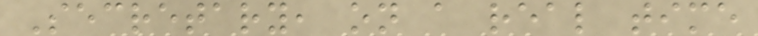Secretary, on a real time
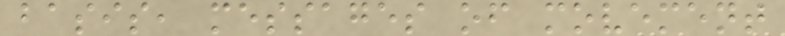basis, messages of movement
